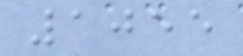1055
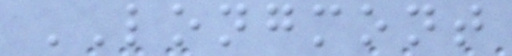LONGMONT
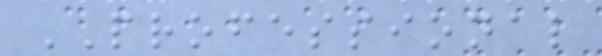PROFESSIONAL
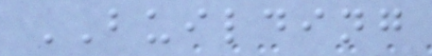BUILDING
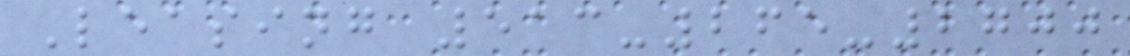Leasing 513-265-2700
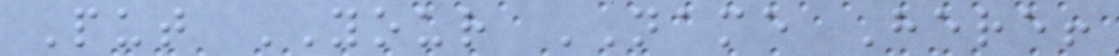Put YOUR NAME Here!
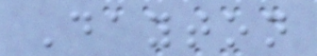Dayton
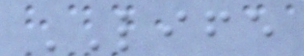LIFE
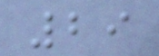29
